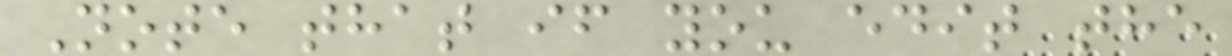Note that if you edit the
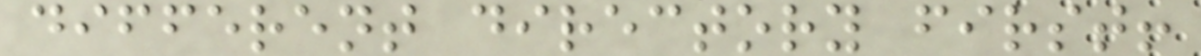different directory first!
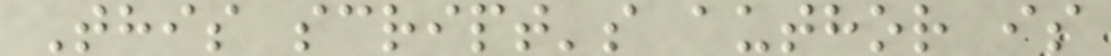This script's author is
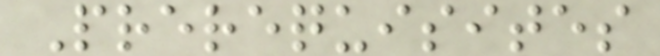Prerequisites
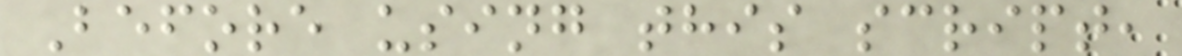Before using this script,
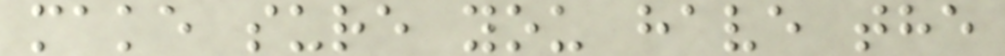make sure you have the
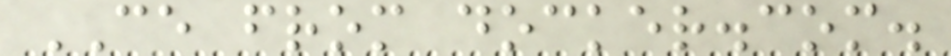CE from docker.com.
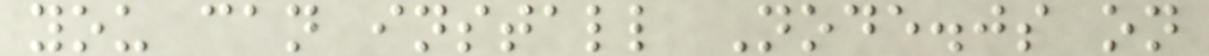you can install Node.js on
